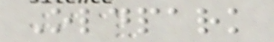Oldpark
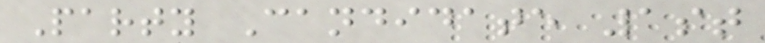Party Candidate 1st
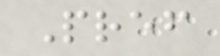Pref
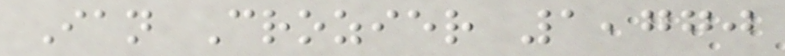Ian Crozier 1,770
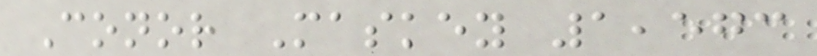Conor Maskey 1,573
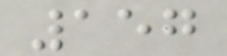157
